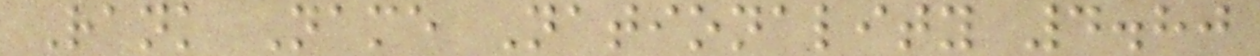Rank Name Nationality 4.80
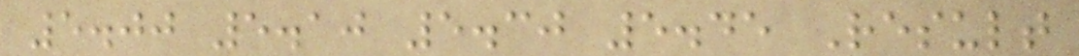5.00 5.10 5.30 5.45 Result
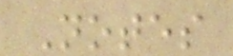Notes
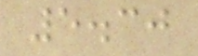5.30
